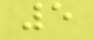5
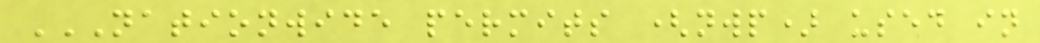NATIONWIDE PERMITS (NWP) USED IN
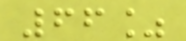66%
